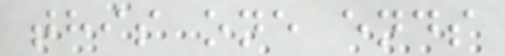this one ends
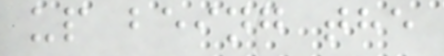up being the
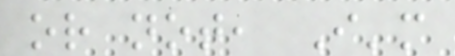or not, I'm
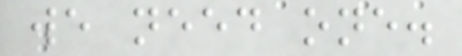we need one.
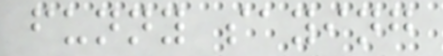funny saying
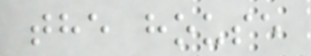the house
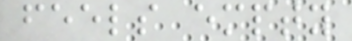feels empty
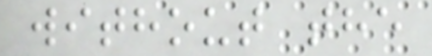without the
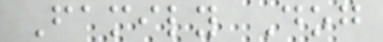Family Dog
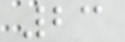23
